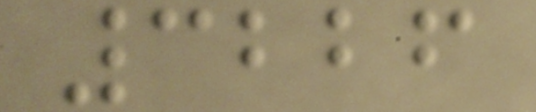3226
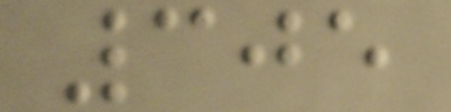305
